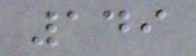149
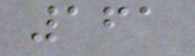161
